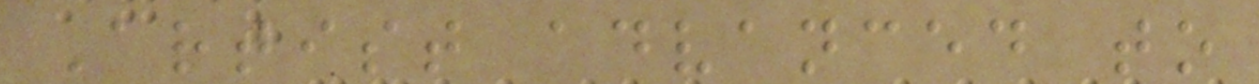Artist advanced to
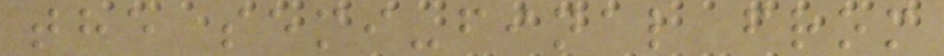the semi-final from
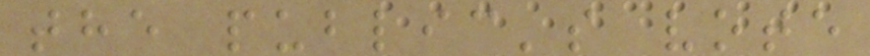the public's vote
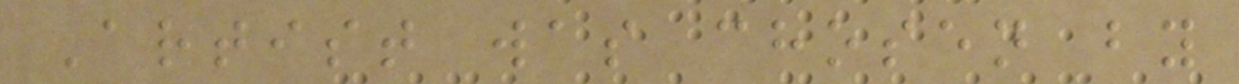Artist was chosen by
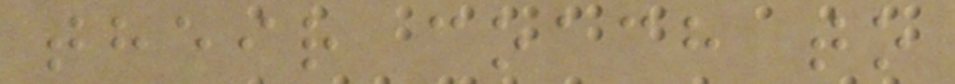their coach to
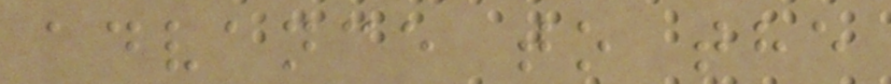advance to the
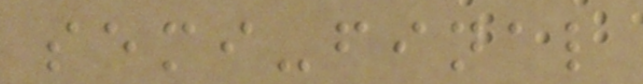semi-final
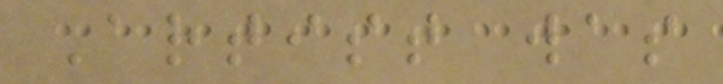Artist was
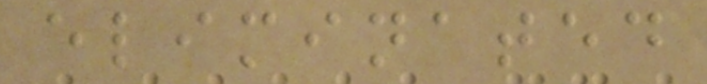eliminated
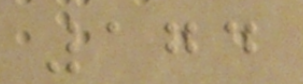174
